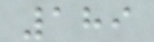189
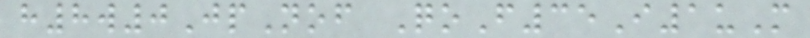h8w0JpNof QoF35I1uM
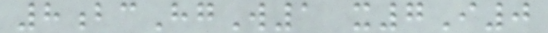8bcHgW1 x7I0
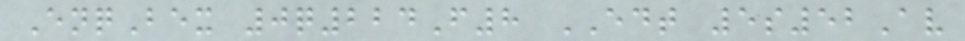EnqBex 0q224F8 EDT 5s52Av
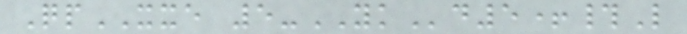QpXXE 5-YKd5+#L
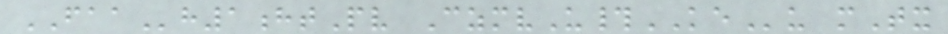FAAh1htPv CzmvU#KEu mTx
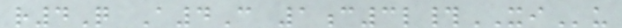r4Q A4C 1c3l#XIu
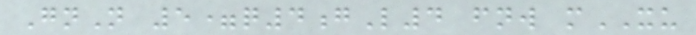GnN 5=q4gL4 fnw mXU
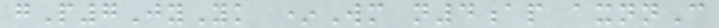gP7JyYk *Wm n4ap axnnC
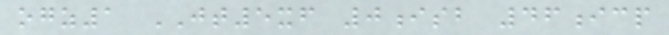ogz1 JT5xf 0isb 46icp
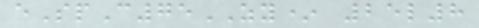eSpC75ZY* 25l8
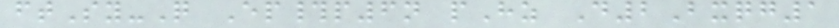ftSy-Q Ep#p6n pHz D2Bxqg1
